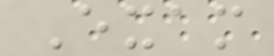Exam
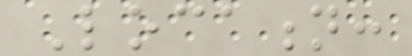Location:
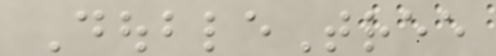DoubleTree
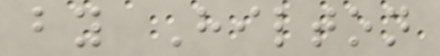by Hilton
